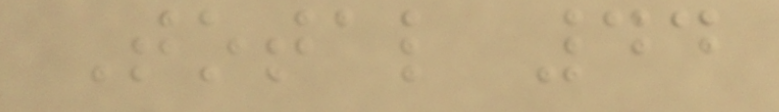Total 44
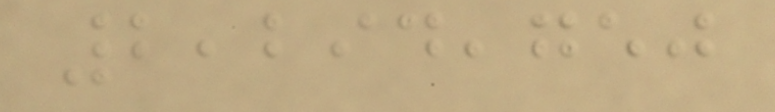2,294,750
